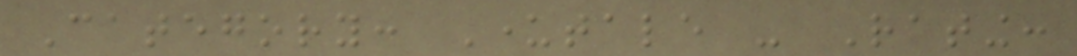Category: Undertale - Rating:
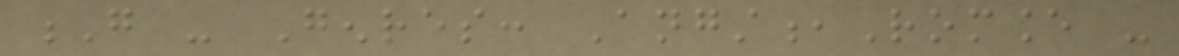G - Genres: Angst,Romance -
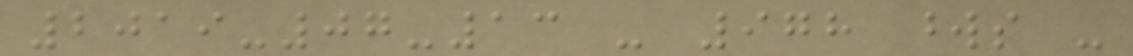2019-07-13 - 978 words -
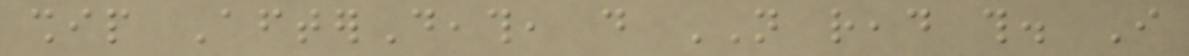ship AfterDeath, do NOT read this. I
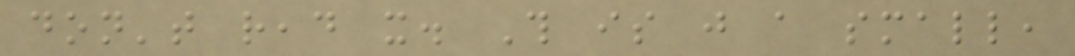don't read it. This is just a small,
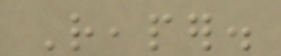Reaper.
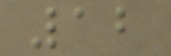12
